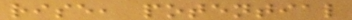rise, potential
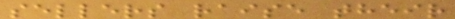sellers raise their
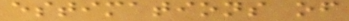estimations of
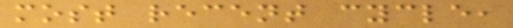most recent cycle,
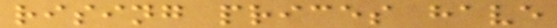rising prices have
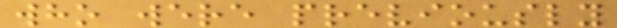who were previously
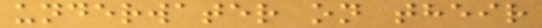underwater on their
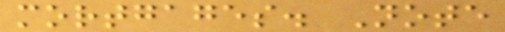mortgages. Note
